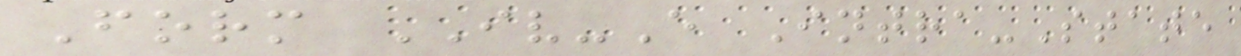Form IV-E Intra-State
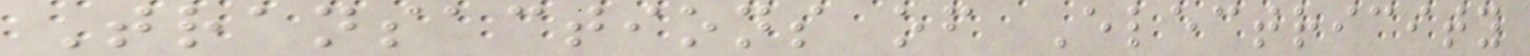Transactions of Electricity
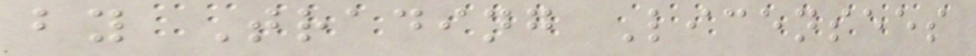by Trading Licensees
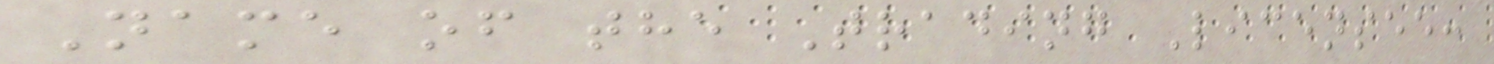Name of the Trading Licensee:
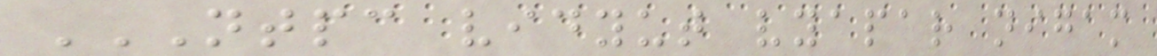NTPC VIDYUT VYAPAR NIGAM
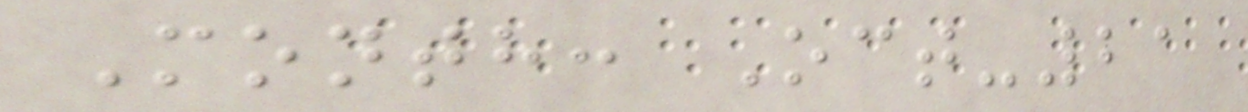Month: Oct-21
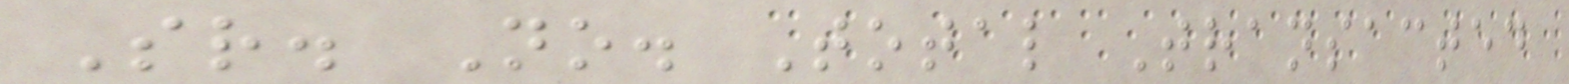Sr. No. Total Transacted
